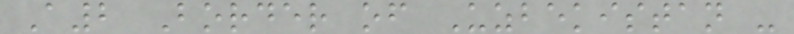A2 Border of Uzbekistan -
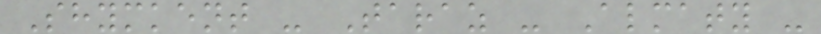Shymkent - Taraz - Almaty -
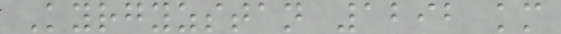Kyrgyzstan 1292 km
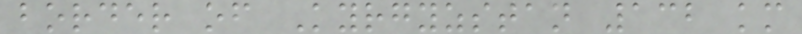border of Kyrgyzstan 132 km
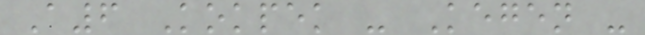A6 Kokpek - Kegen -
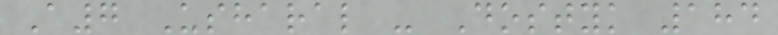A7 Usharal - Dostyk 184
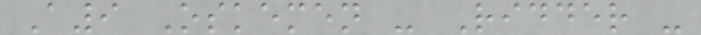A9 Oskemen - Ridder -
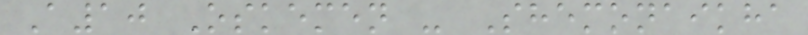A10 Oskemen - Shemonaikha
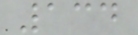134
